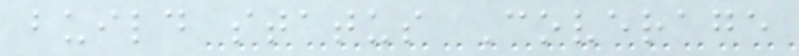build status Coverage
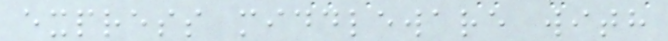express middleware with
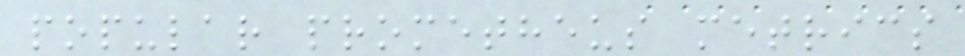popular prometheus metrics
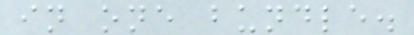in one bundle.
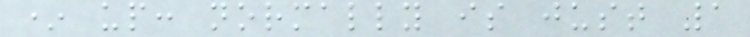* up: normally is just 1
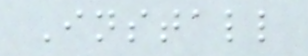Install
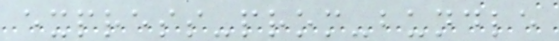express-prom-bundle
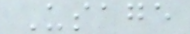Usage
